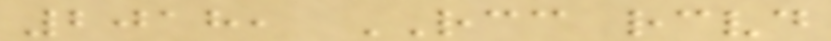2018, RCC received
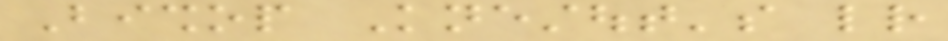Bishop Knestout's letter
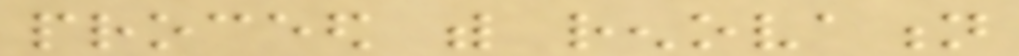proceed with renovation
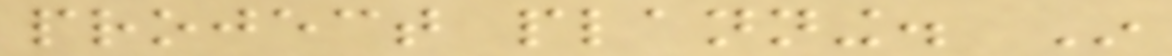project planning. In
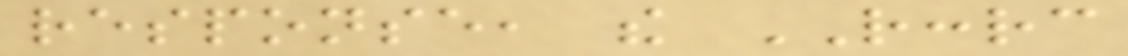response, the RCCRC
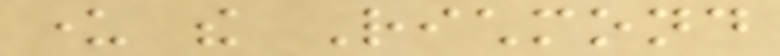under the Richmond
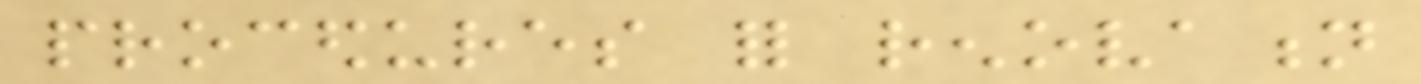procedures for renovation
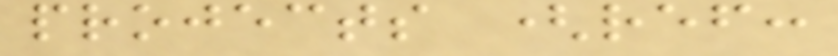projects (ref:
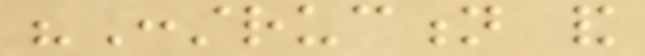"Construction and
